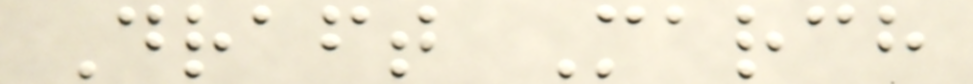Draft March
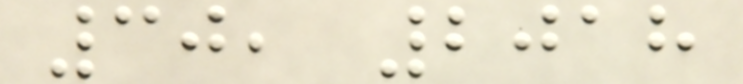30, 2018
